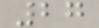27
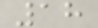18
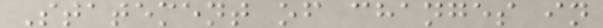Statement of changes in
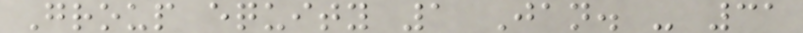Group equity 1 Jan. - 31
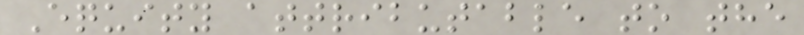Equity attributable to the
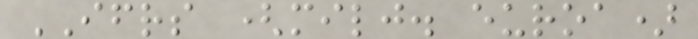IFRS (milj. euroa)
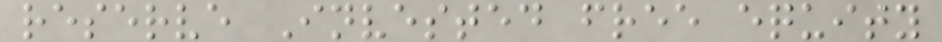reserve Invested free equity
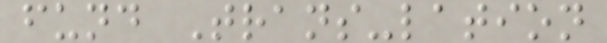fund Trans-lation
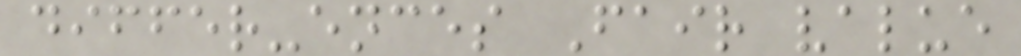differ-ences Fair value
